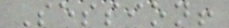Session!
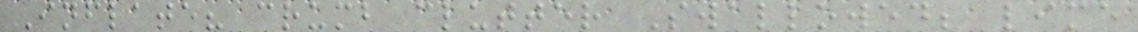Inflate? crumb clutter Swallowed; lime
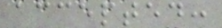accepted:
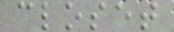closet
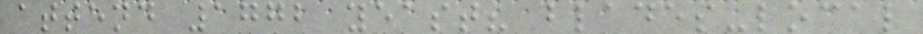attend 1772 yeast? blades-local
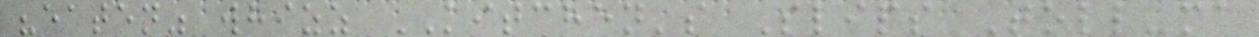"eaten" whizz KITCHEN's Slips Toll-ma
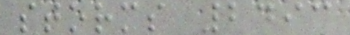storms 2493
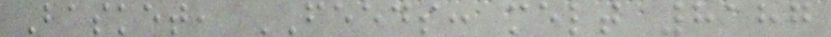Basket, FEEDS: melt 8187
